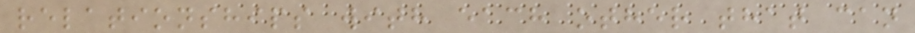relationships with each other that can
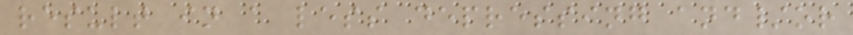result in a less depressing and/or
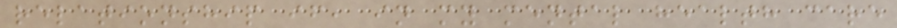relationship if, in my mental health care
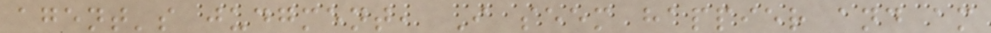agent's judgment, I seem happier and am
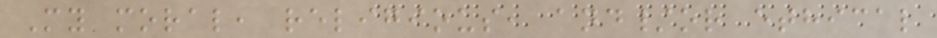My moral, religious, and/or ethical
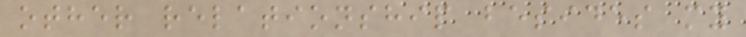other relationship besides my
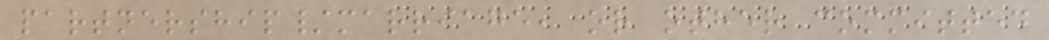partnership/marriage, or other committed
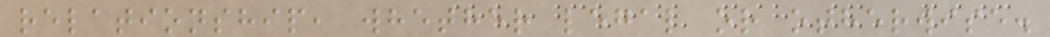relationship, whether legal or otherwise.
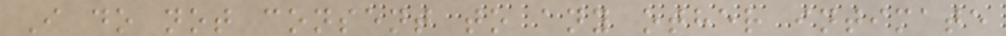I do not consent to any other intimate
